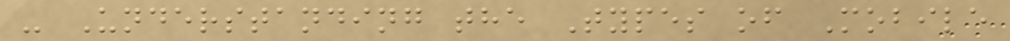- Understanding the Types of Mobile
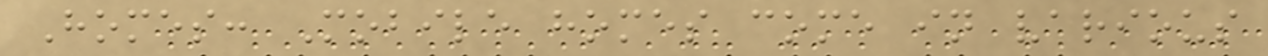Homes: Mobile homes come in various
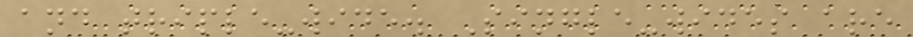and triple-wide. Single-wides are
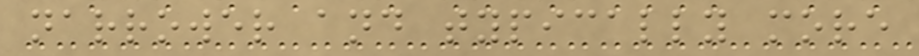narrower and typically more
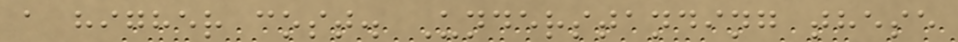a higher cost. Understanding these
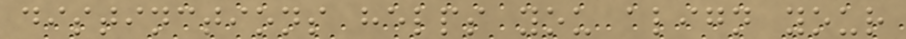distinctions helps you align your
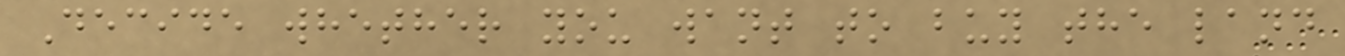Decide whether you want to buy the land
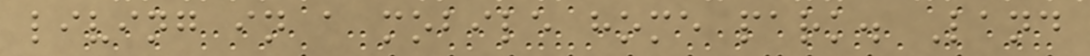living in a mobile home park. Land
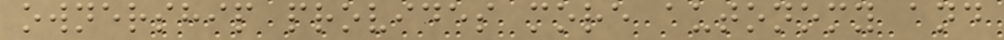ownership provides more autonomy and
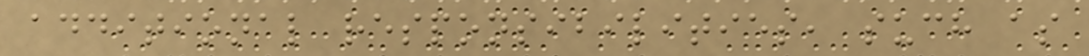additional responsibilities, such as
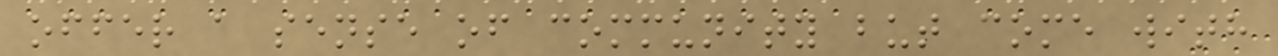offer a sense of community but come with
